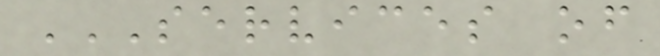SERVICES OF
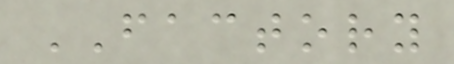FACTORY
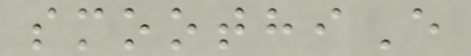smoothiE
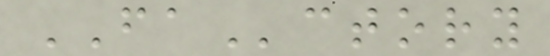FActory
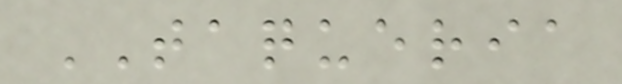TAQUERIA
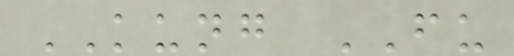KUNG FU
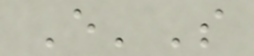E'S
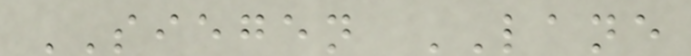SIEGEN LANE
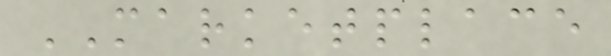MARKETPLACE
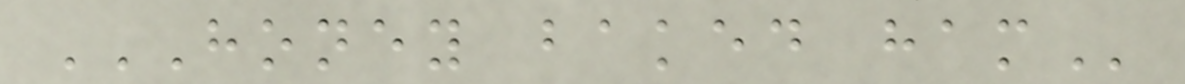HONEY BAKED HAM
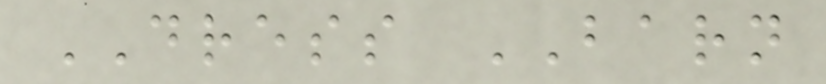DRESS BARN
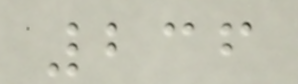236
